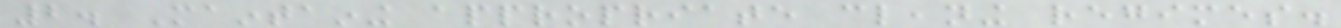2. Maintaining appropriate cleaning regimes.
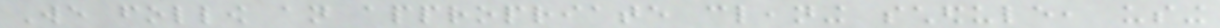We follow an appropriate cleaning schedule, using
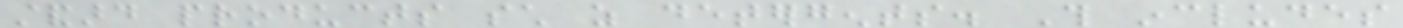standard products such as detergents. This includes
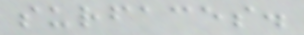surfaces.
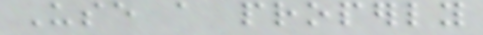Use a properly
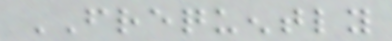FREQUENTLY
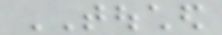TOUCHED
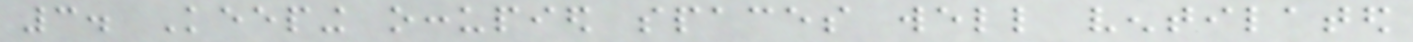3. Keeping occupied spaces well ventilated
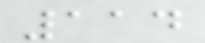114
